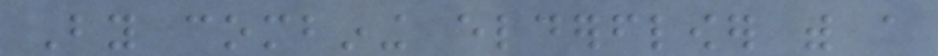By combining elderflower with a
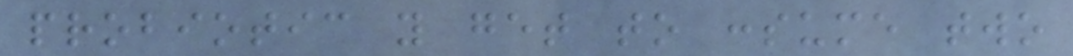probiotic you get to consume two
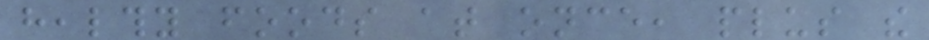healthy foods at once, plus the
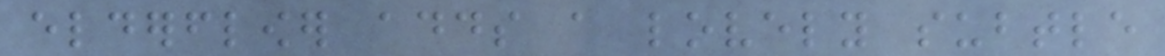elderflower adds a lovely subtle
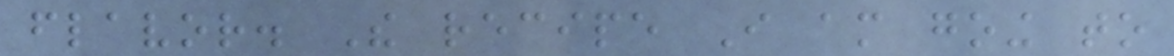flavor. The recipe I am going to
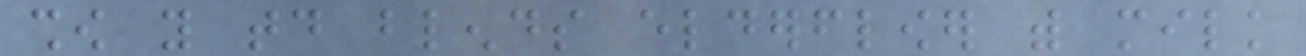show you today blends elderflower with milk
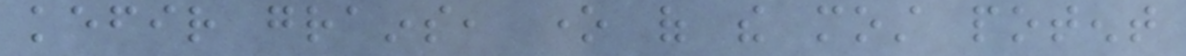kefir grains, one of the most potent
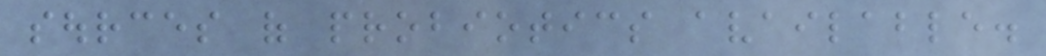sources of probiotics available.
